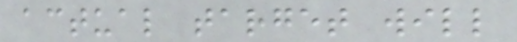actual target will
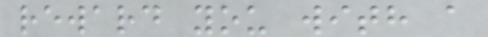reward you with a
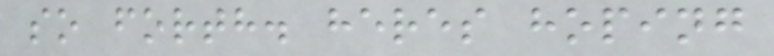so forth. heres hoping
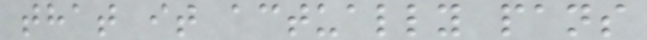that it actually pans
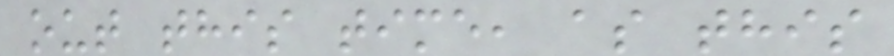out this time, as this
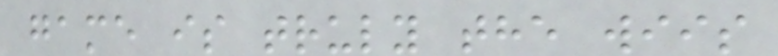game is truly the wiis
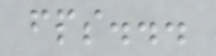fps...
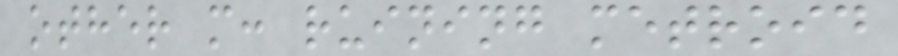other m: ruining metroid
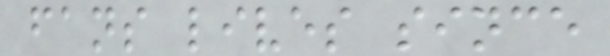fans lives since
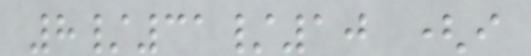8/31/10 (i
